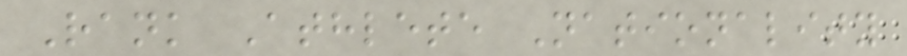Rank Athlete Nationality
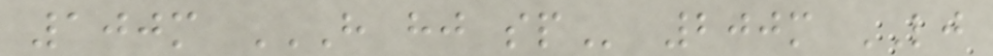100m H HJ SP 200m LJ
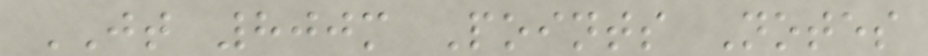JT 800m Points Notes
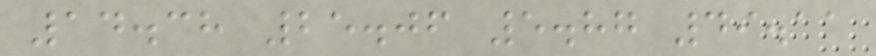14.38 25.06 5.87 49.11
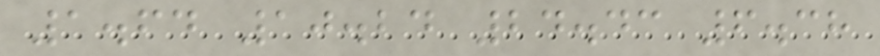1.64 10.24 24.43 6.38
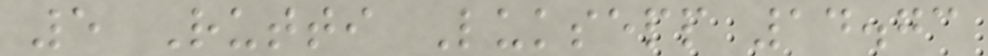5 Rutti Luksepp 14.73
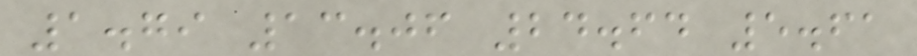1.79 13.06 24.64 5.61
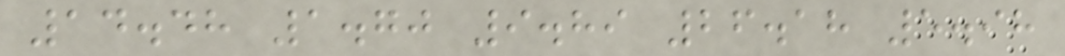14.48 1.70 9.89 26.18 5.98
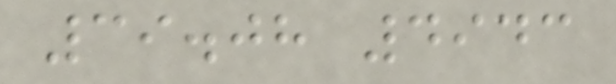39.08 4943
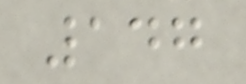147
